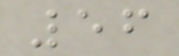56
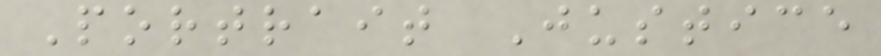Portrait Justice
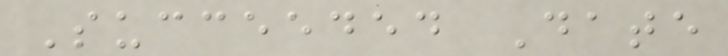Succeeded Date
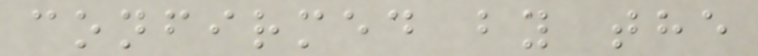confirmed by the
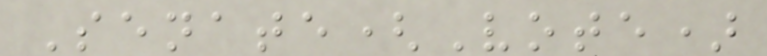Senate(Vote)
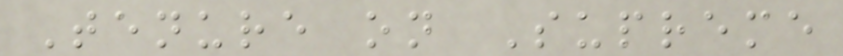Tenure on Supreme
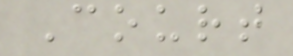Court
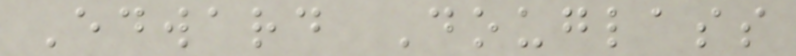Edward Douglass
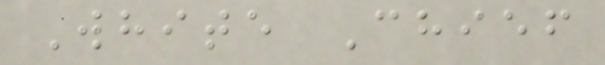White Chief
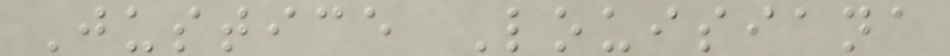Justice Louisiana
